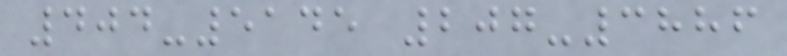404-5145 207-3886
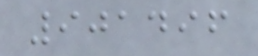901496
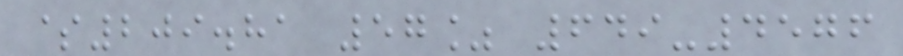$209.81 57% 649-4576
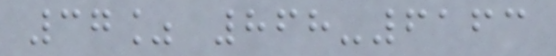37% 868-6163
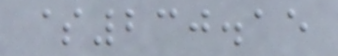$230.15
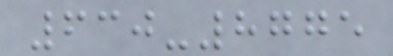630-8775
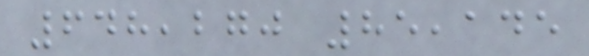648,270 85,145
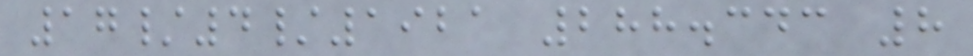17/4/1921 288.343 8
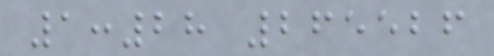1:28 265526
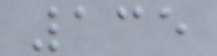135
